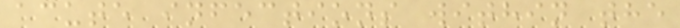acute infections within the
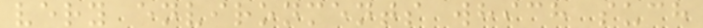very environments which such
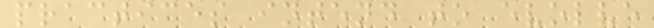practices intend to evolve
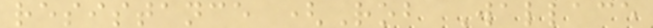resistance (Rob Wallace
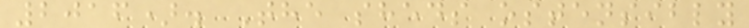2016). The sheds ostensibly
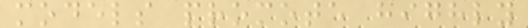models promote highly
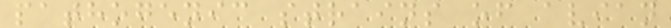pathogenic strains of avian
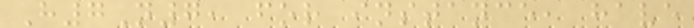H7N7, for instance, have
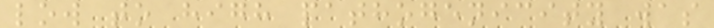low to high pathogenicity was
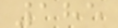185
